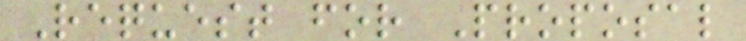Request for Proposal
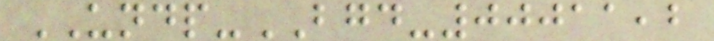UNDP-BGD-00011,2
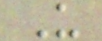U
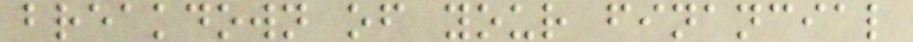breakdown of your financial
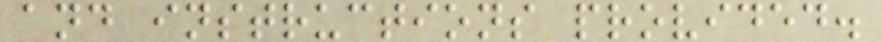and instructions provided.
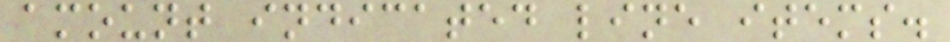amount indicated line items.
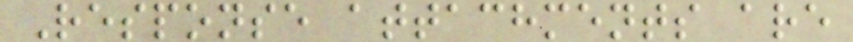Response attachments are
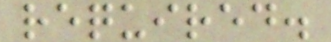required.
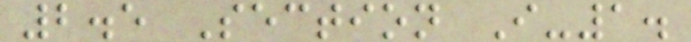2.5 Section I-1.
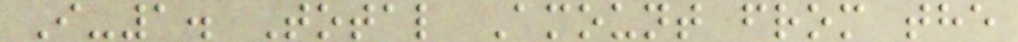I-1. Total Amount from the
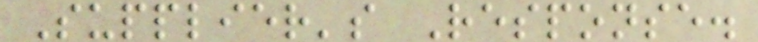Supplier's Response.
